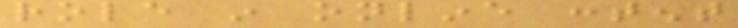role in online content
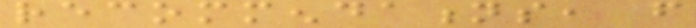recommendations, from
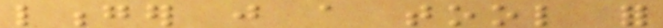longer just a tool for
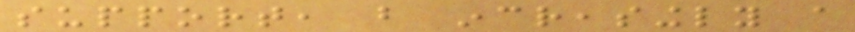support, but increasingly a
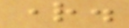right.
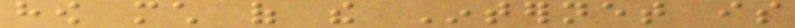how much of the Internet is
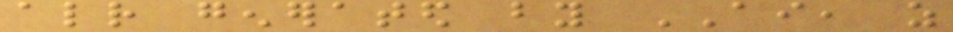already generated by AI, as
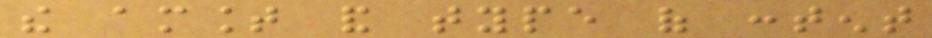the amount and type of content
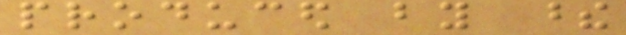produced by these
